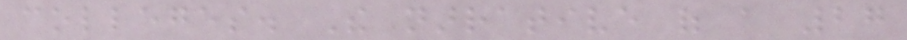colleges. The narrative of a 27
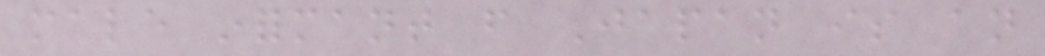male informant from Japan is an
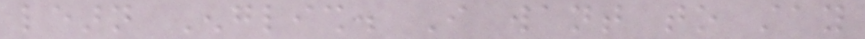learn English. I want to stay
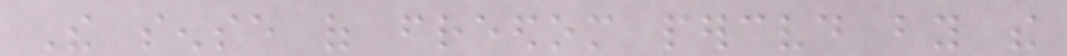The sense of freedom perceived by the
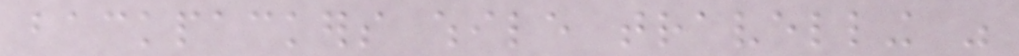backpackers while travelling was
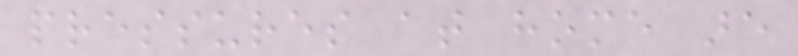pressures at home are
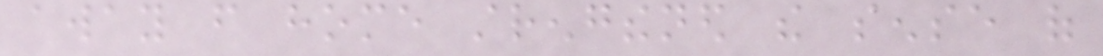away from home strengthened the sense of
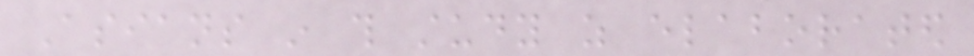Asians in this study as elaborated
